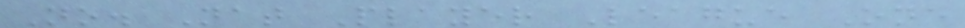No. Nat Player League One
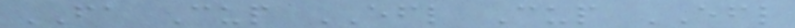FA Cup EFL Cup EFL
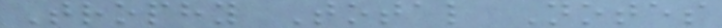Trophy Total Notes
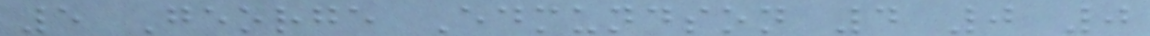5 George Edmundson 4 0 0
